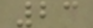23
